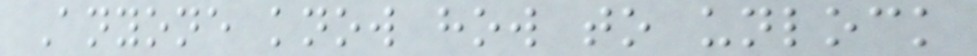Anyone know how to unlock
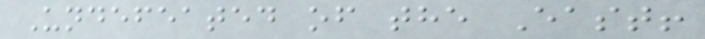Undefeated of the East!
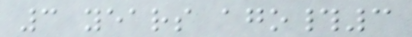3 years ago#3
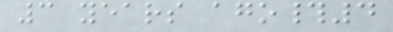3 years ago#4
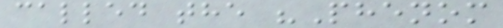called the "Phenom
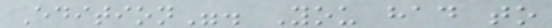Edition". You had to
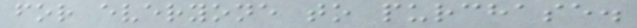for everyone to purchase.
